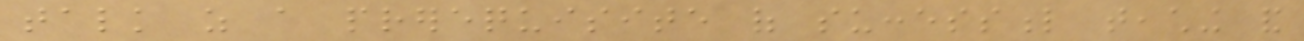talk as a prerequisite of successful teaching and
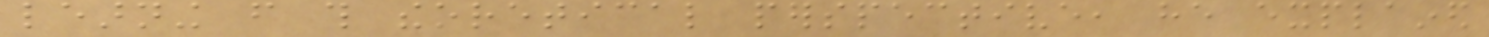learning from this theoretical perspective, he explained
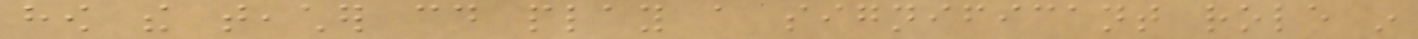how the teacher could play a significant role in
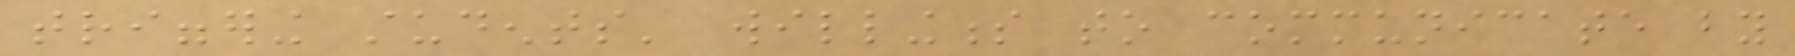triggering students' willingness to communicate by
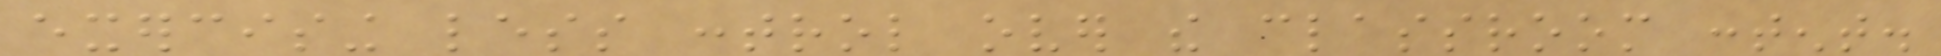exercising less control over the classroom content.
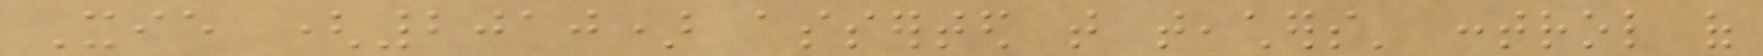Xie (2010) asserted that teachers' control of
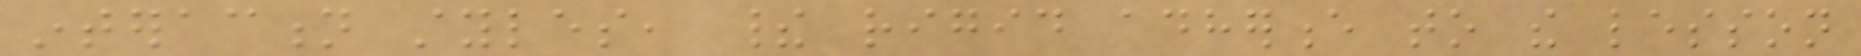interaction styles, their rigid adherence to the lesson
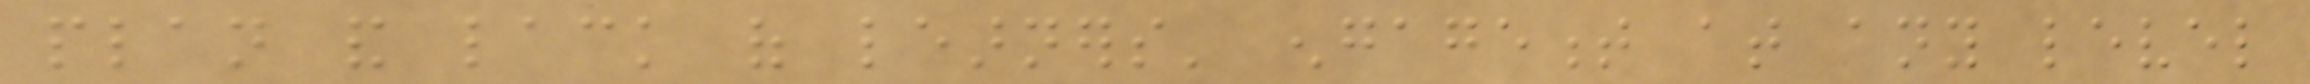plan and lack of learners' engagement at any level
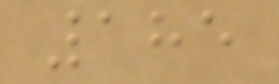185
